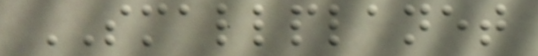SMALLPLANET
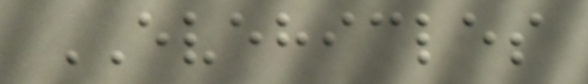EVEHICLES
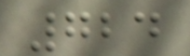724
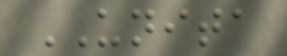UNITA
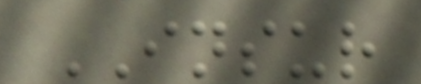INSUR
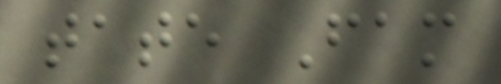tate Fam
